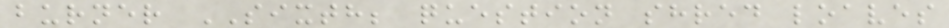burner SIXTH; question shred loaves
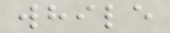while
